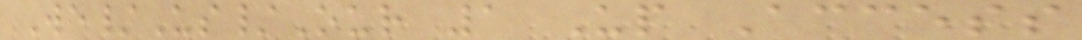We/Us/Our 1 Up Access
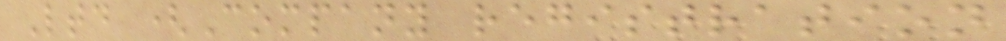Ltd (Company registration
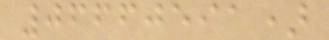06660591)
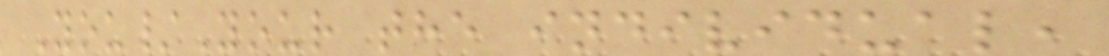You/Your the individual,
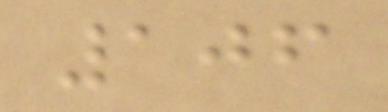106
